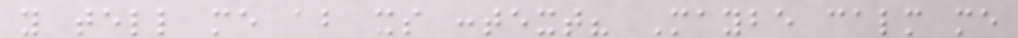you tell me about its context? Maybe calm me
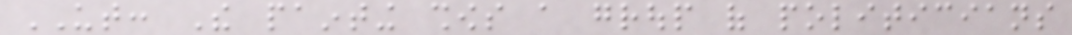UT: The painting shows a group of politicians
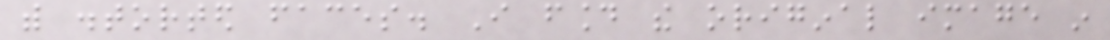with distorted faces. I found the original image in
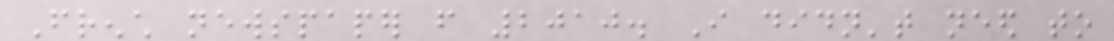French newspaper from 2010. I didn't need to
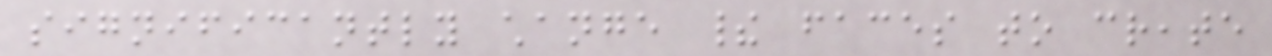significantly change their faces to create
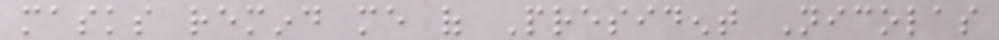masks remind me of President Nicolas
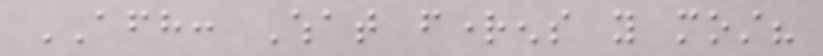AFH: What frightens you most?
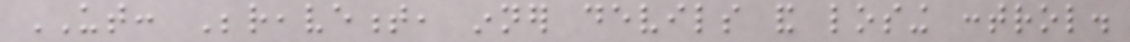UT: Bereavement, inner devils and losing control.
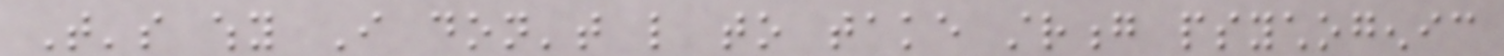That's why I don't like to take strong psychogenic
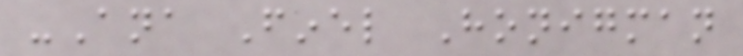-Ana Finel Honigman
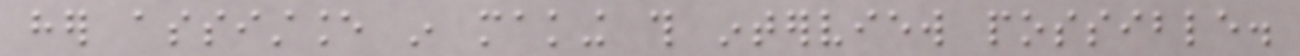her assistance in making this interview possible.
